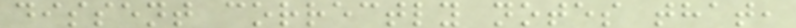dissent correctly notes that,
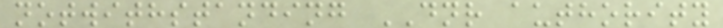notwithstanding DNR authority
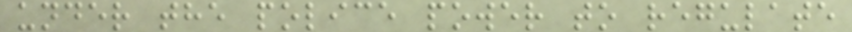under the police power to regulate
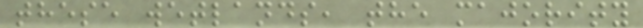these wetlands, the majority
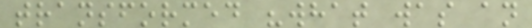transformed "what was an
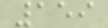159
